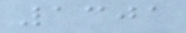1301
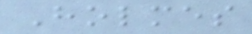Holmes
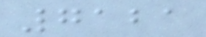7121
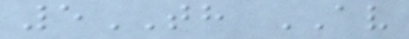5TH AV
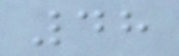48
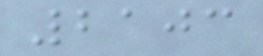2103
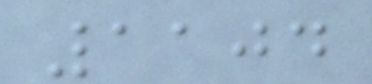1104
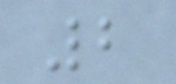2
